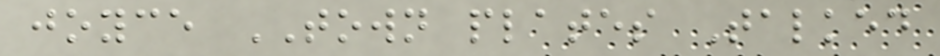joyce TOWN plates Talked
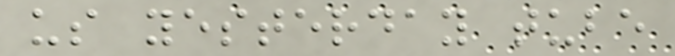us yesterday tube
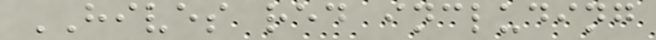HIVES red including
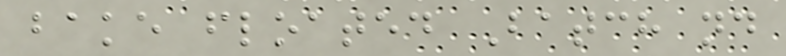bake floated Batch nd
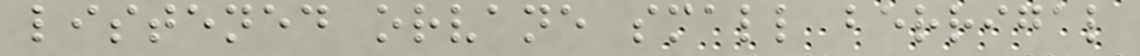listened orvane small berrigal
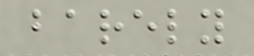barely
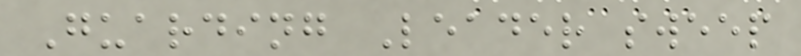Guarding Leader sweep
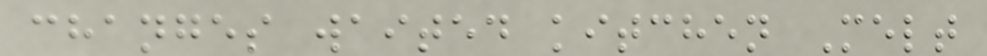changes waited kitchen Melt
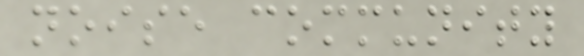noise community
